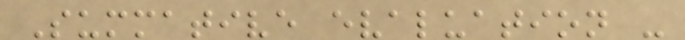Summative evaluation -
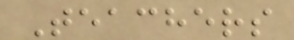Teachers
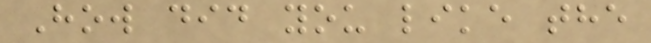How did you like the
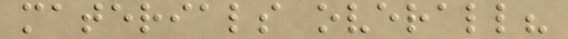materials overall?
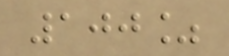100%
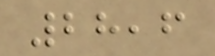28,6
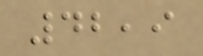42,9
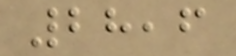28,6
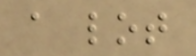a lot
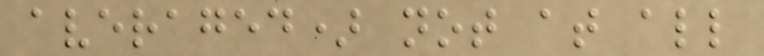averaged) not at all
